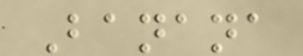Banana
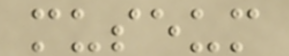museum
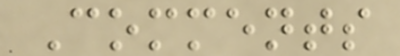Comments
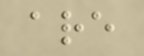are
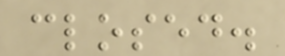closed.
